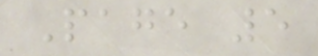Page 5
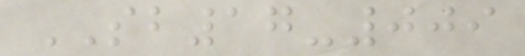SB17-009
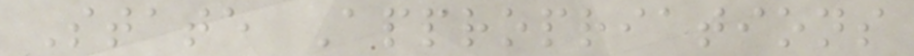State Appropriations
